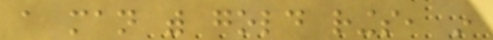a man with gold rings, in
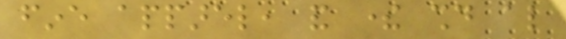fine apparel, and there should also
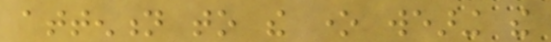attention to the one wearing the
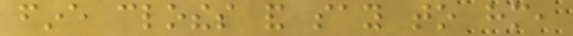fine clothes and say to him,
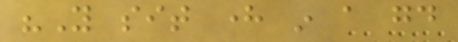"You sit here in a good
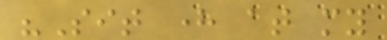"Sit here at my
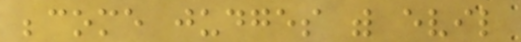become judges with evil
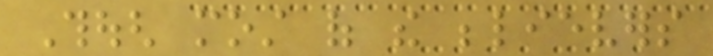Though most of the believers
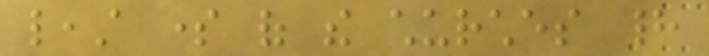least some of the churches had
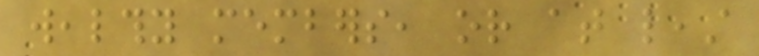wealthy members, or at least
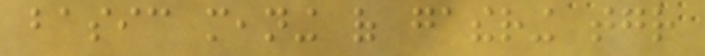basic meaning of gathering together
